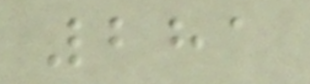281
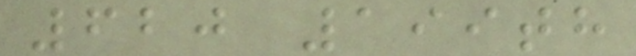620 199th
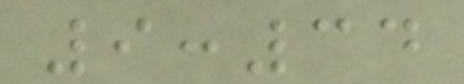9:34
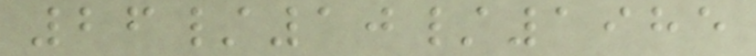26/10/1985
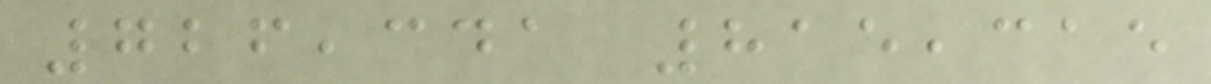726,341 815,315
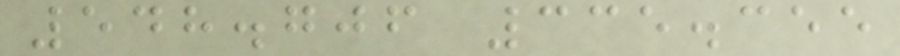548.706 335.355
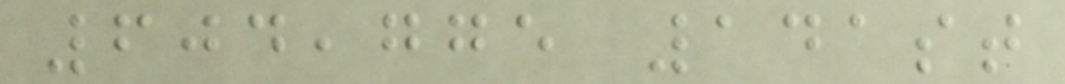604,775 141st
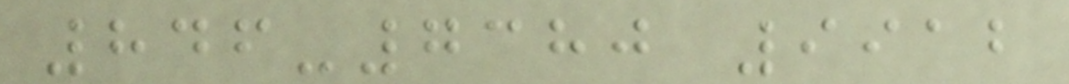846-7380 9912
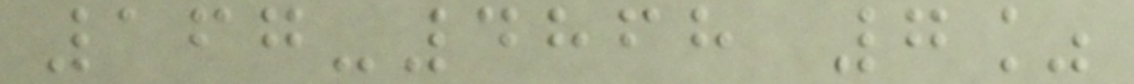167-4868 7%
